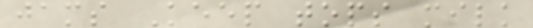jams Keep tops milk
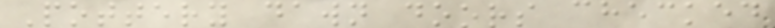Pottery dawn doors checked
